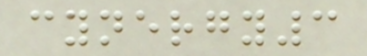cynergy3
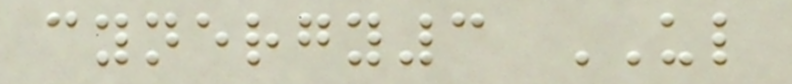cynergy3 UL
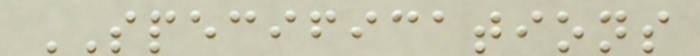SPECIFICATIONS
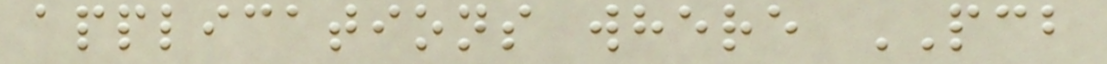applications where PCB
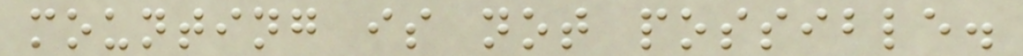mounting is not possible.
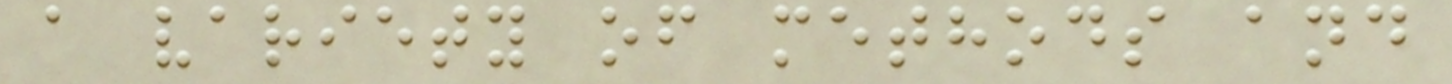a variety of methods and
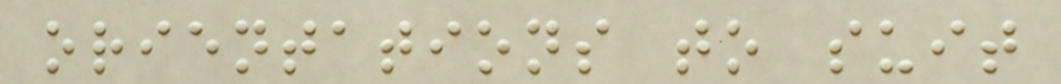orientations to suit
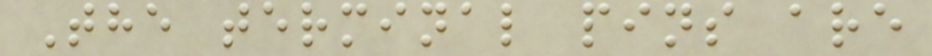The terminal pins are
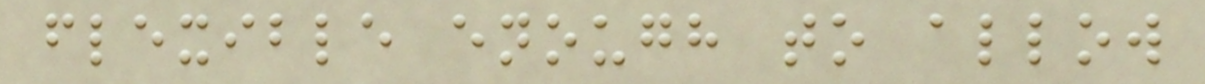flexible enough to allow
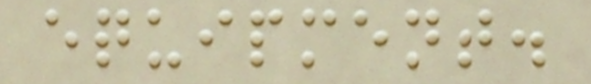equipment.
